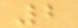2
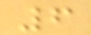6
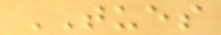TUES
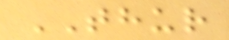THUR
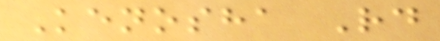Kenosha Rd
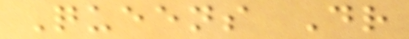Queens Dr
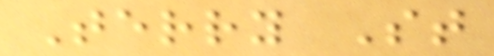Terry St
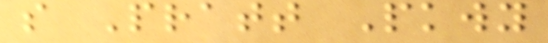s Pratt Pkwy
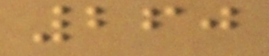260
